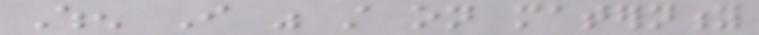When I was still on maternity
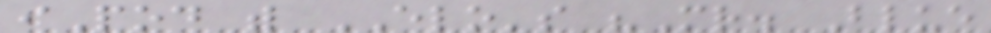iPod with ELO's "Mr. Blue
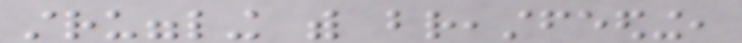struggling with breastfeeding,
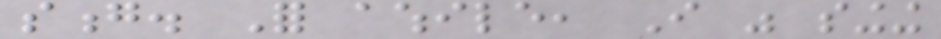song. For awhile, I was singing
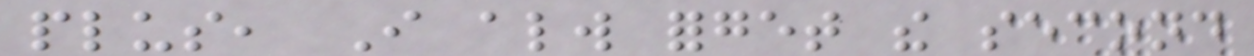plus, I always forget the second
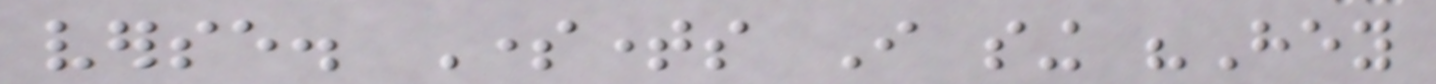verse. Sometimes I sing "Hey
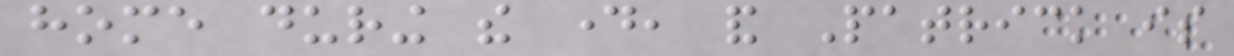home during the day, and Patrick is
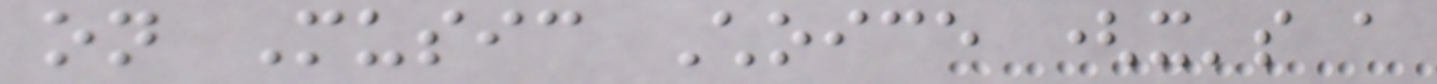on Music Choice (it's a
